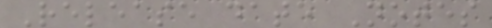Release date Notes
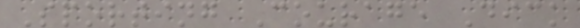Sporting Courage Dick
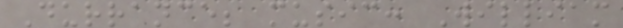Durrance; music: William
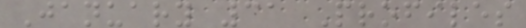January 31 Profiles
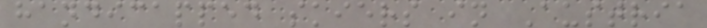handicapped skiers in Austria
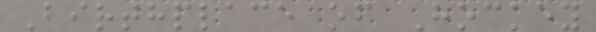Birthplace of Hockey
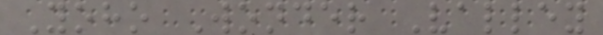Yoho Wonder Valley
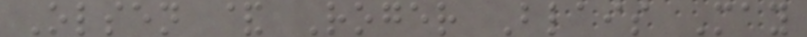Olsen & Roger Blais May
